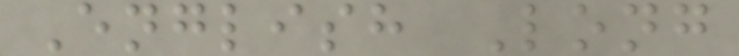English Long
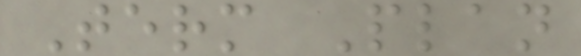Term Plan
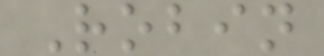Robin
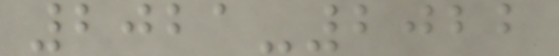2021-2022
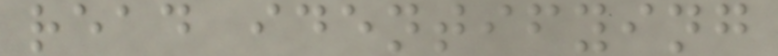read identifying
